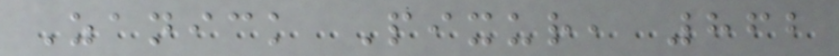Zanick Pixur, 862
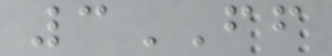3FF
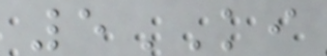5KI
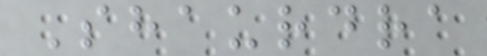Shaurdra
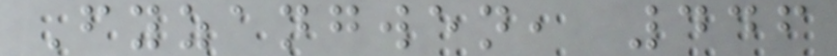Fyzangwen, 446
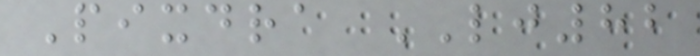Pixdra LJ82
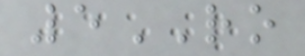5RO
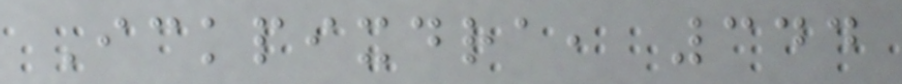Ickpixdra, 344
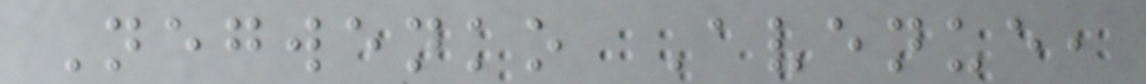Negwenko Avenue,
